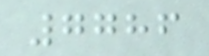7786
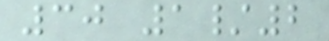30 1/2
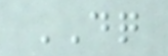DQ
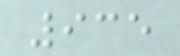935
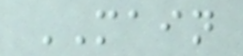MAIN
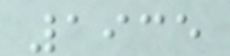1935
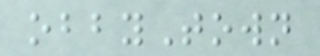obbyTown
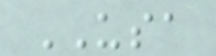USA
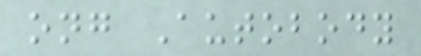ong Autobody
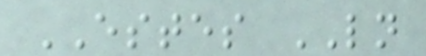ESTES LN
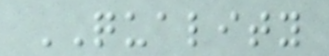QUALITY
